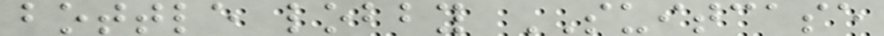bottle lobby SUITCASE
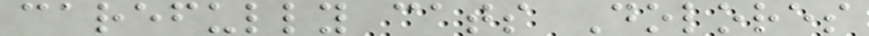carefully cats Dolores
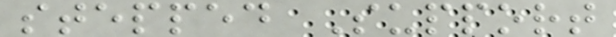stepped Support
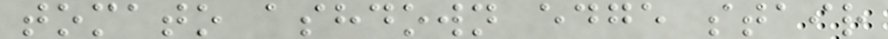tomato ashdown edge stair
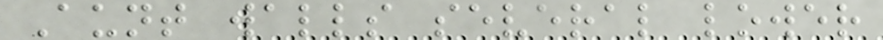Aunt walls several lower
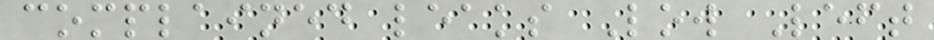complained leaks Low Left
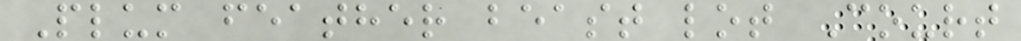Plum feather beast lot Court
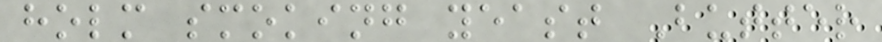holm smoking yeast Butter
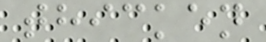thicken
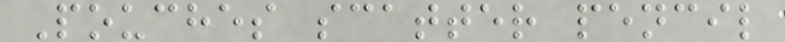Pouches scatter pencil
